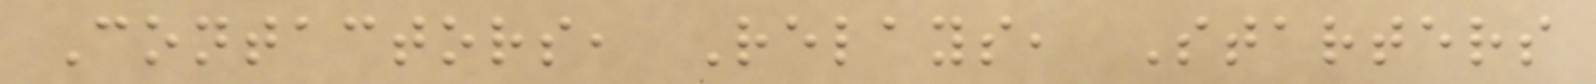Contactors, Relays, Starters
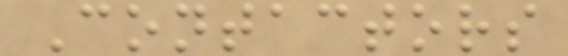Contactors
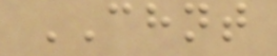CHNT
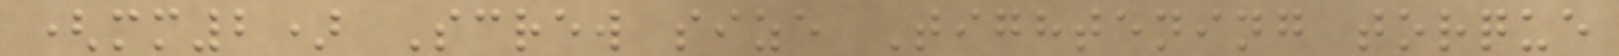(mm2) Screw size Tightening torque
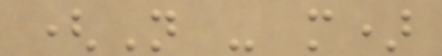(N - m)
